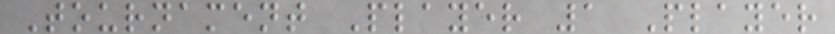Tournament Player 1 Player
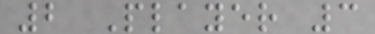2 Player 3
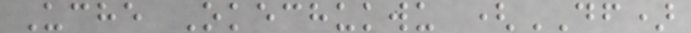Uche Okechukwu (DF)
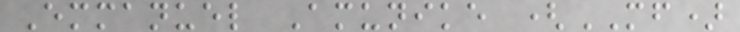Emmanuel Amunike (MF)
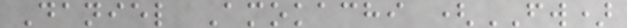Daniel Amokachi (FW)
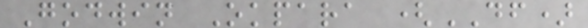Godwin Okpara (DF)
